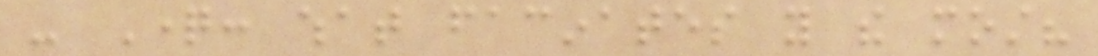- Question: what facinates you the most?
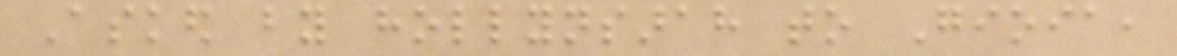Asked by hollynsarah to Gioia,
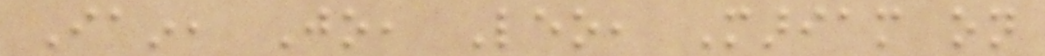Iain, Jo, Leo, Mariam on
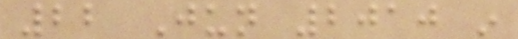22 Jun 2010 in
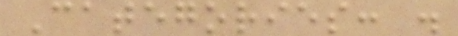Categories: .
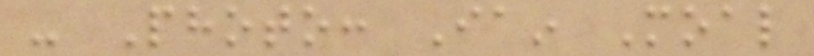- Photo: Iain Moal
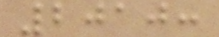2010:
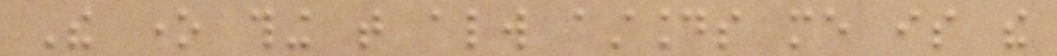The one thing that always astounds me is the
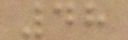48
